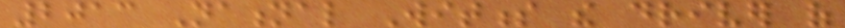2013 National Witness the driver of
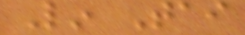Lin Tai
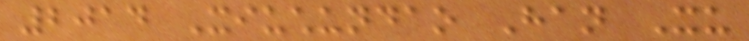2014 Xiuchundao Han Xu
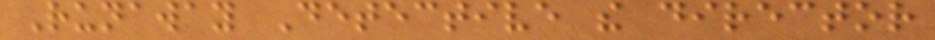Runaway Detective the director
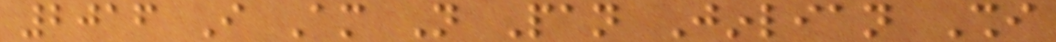2016 I Am Not Pan Jinlian Shi
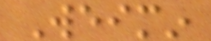Weimin
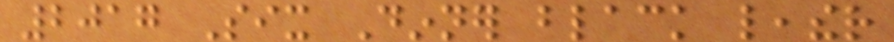2017 Six Dinner black leather
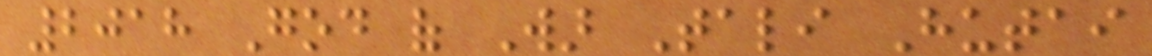2018 God of War Tali Hutai
